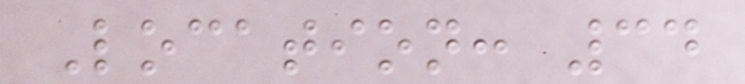Location: 34
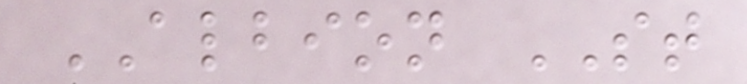ALBION ST
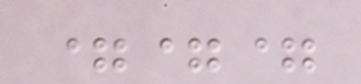===
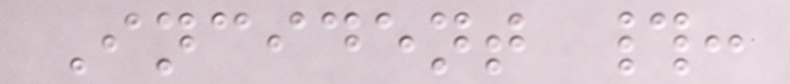Incident #:
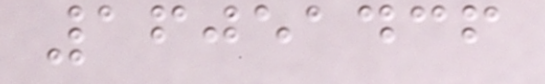16051436
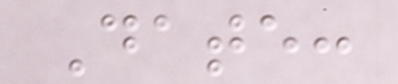Date:
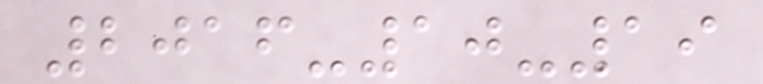2016-10-19
